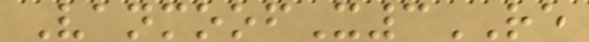VanmoofX3RE
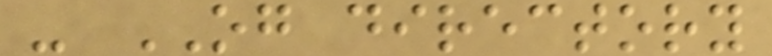- OG directory
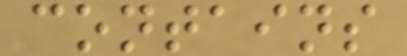contains
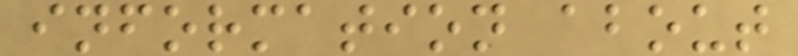information about
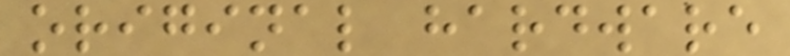original hardware
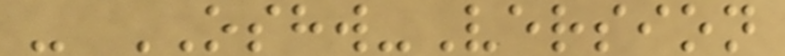- OSHW-Version
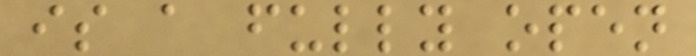is a fully open
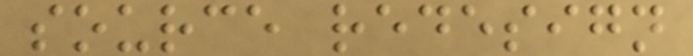source redesign
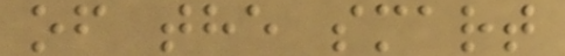of the smart
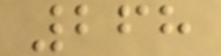268
